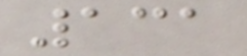131
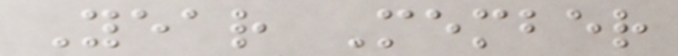Year Member
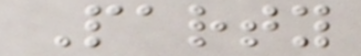Party
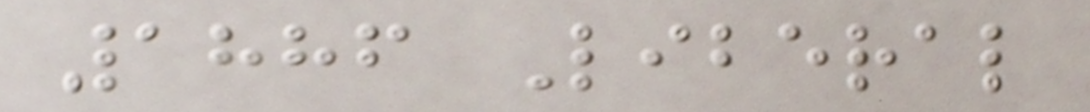1886 Liberal
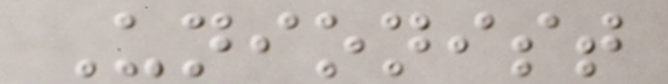Unionist
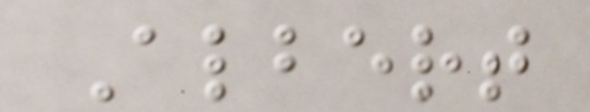Albert
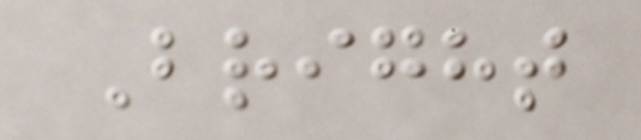Bright
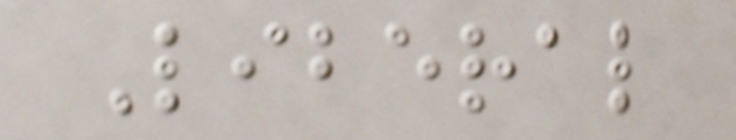Liberal
